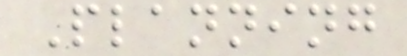Planning
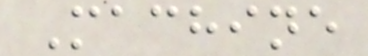Machine
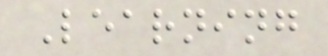Learning
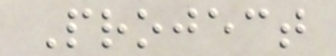Project
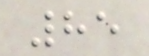85
